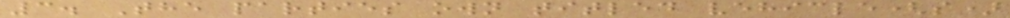3. The parties own titled vehicle(s)
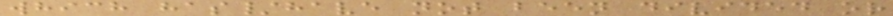which has/have not been divided or
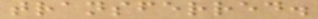transferred.
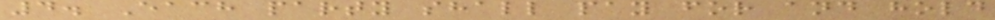4. Each party shall pay for and hold
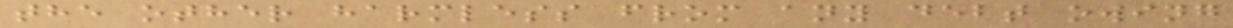the other harmless from any debt owing
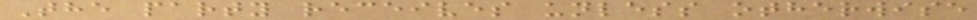The party receives unless otherwise
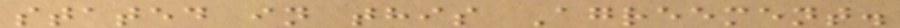stated in this Agreement.
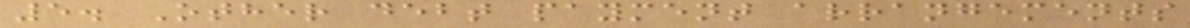5. Other debt payment arrangements
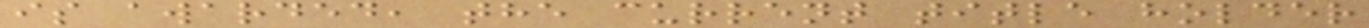is awarded, the current title holder
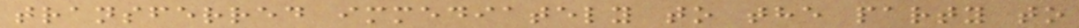transferred immediately to the party to
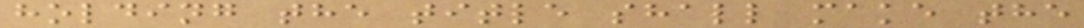holding the title shall make the
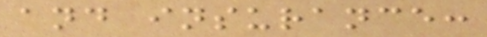and insurance:
